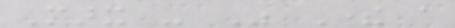Marx - Was There a
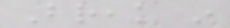Break in
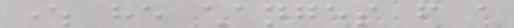where he changes from a
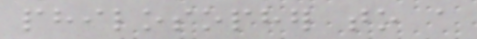philosopher to a
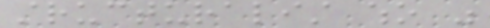structuralist who was
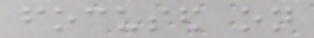focused on
